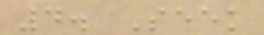4. Seek
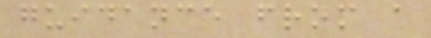guidance from a
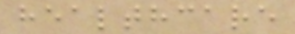healthcare
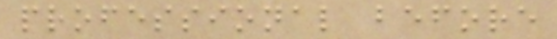professional before
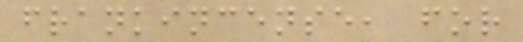frankincense, for
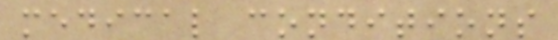medical conditions
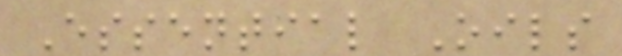Essential Oils
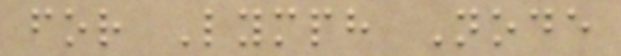for Lymph Node
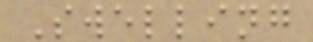Swelling
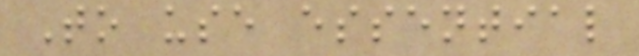To use essential
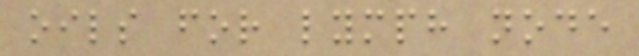oils for lymph node
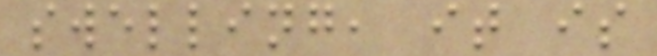swelling, it is
